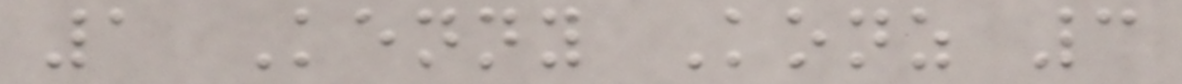1 Kenny Konz 3
